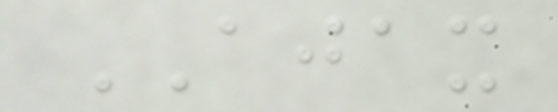AJAX
